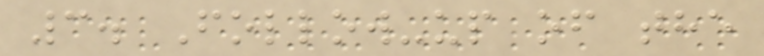3. Follow-up of the
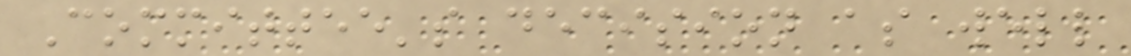Committee's decision as well
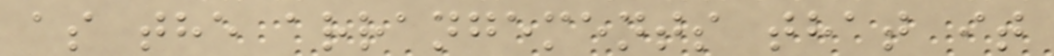as the arrangements that it
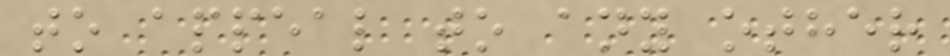to appeal to any other
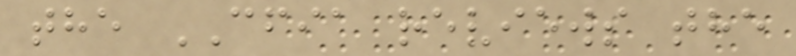the CFIA reviews the
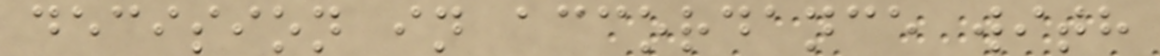decision in accordance with
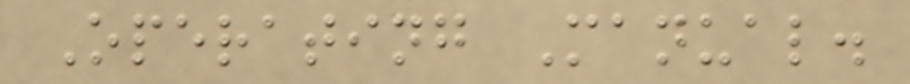Operating Manual.
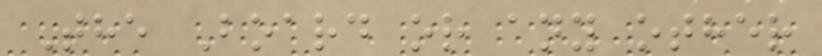The Board or any other
